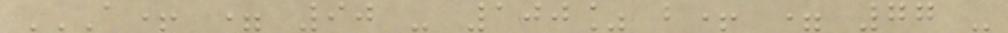A+ = 90 - 100% B+ = 77 -
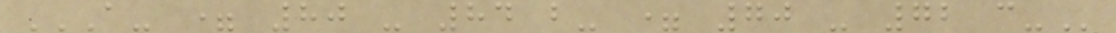A- = 80 - 84 B- = 70 - 72 C-
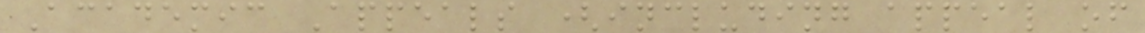Academic Appeals (including appeal of
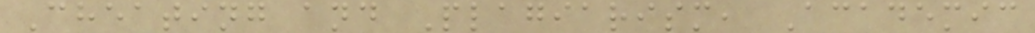Cheating and Plagiarism, Academic
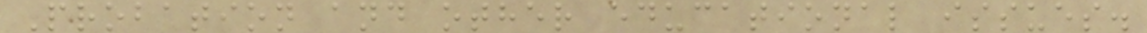Probation and other educational issues.
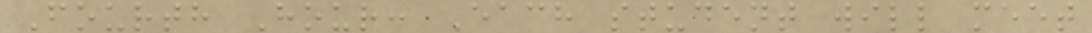Fourth Hour: Each student will meet
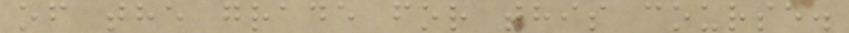of the grade for this course.
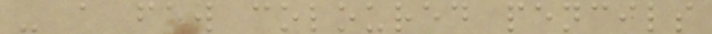- a few coloured pencils
